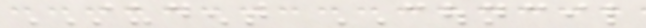STUDENT COUNCIL
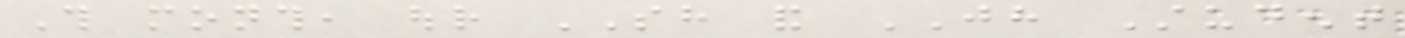This month, our SH and JH Student
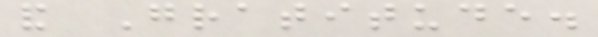and Gratitude.
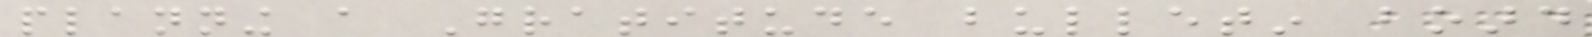planning a Gratitude bulletin board
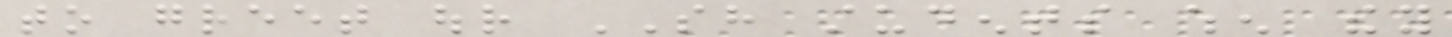to greet our SH students when they
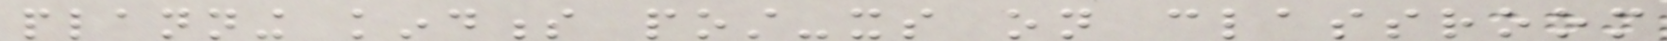planning kindness post-its on classroom
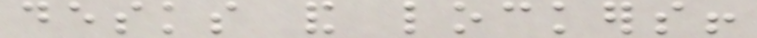desks and lockers!
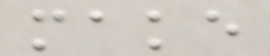make
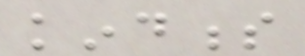kindness
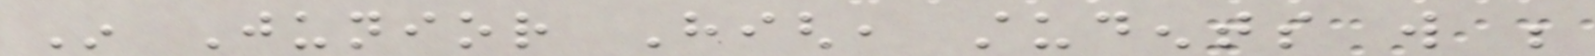In Junior High, students will be
